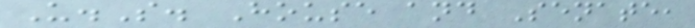U.S. House and Senate,
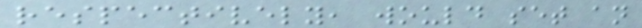respectively, would set an
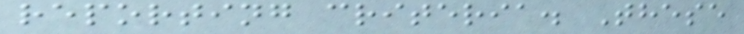reporting criteria. These
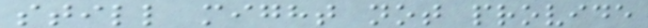still might not provide
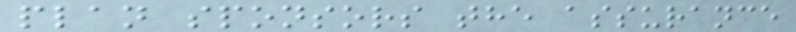plan sponsors the assurance
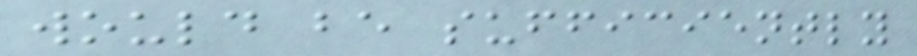would be sufficiently
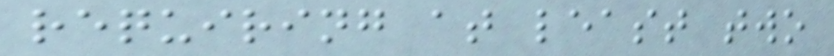requiring at least two
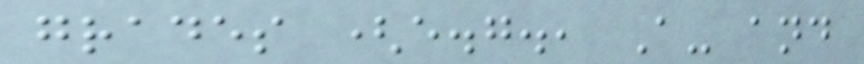grades (e.g., A- and
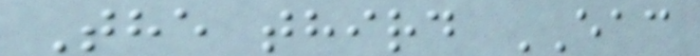The third EAC
